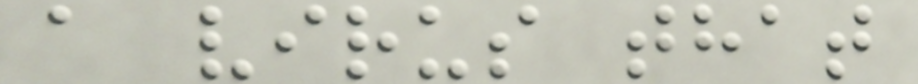a virus that
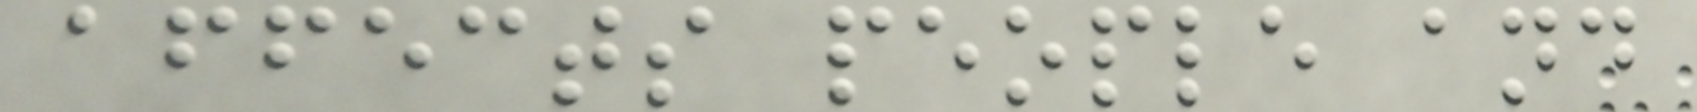affects people and
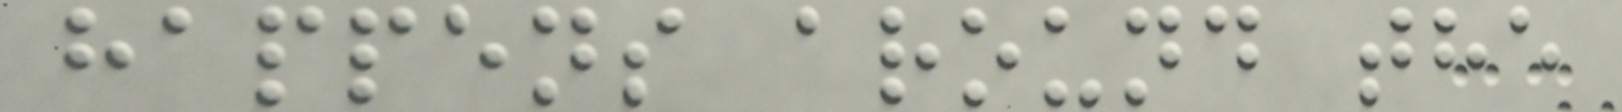happens around the
